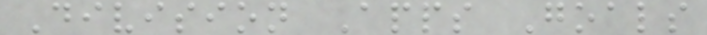Division Apps Goals
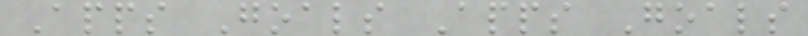Apps Goals Apps Goals
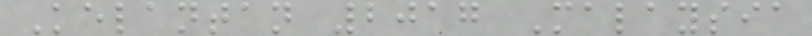Kelantan 2017 Malaysia
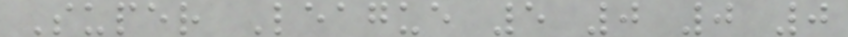Super League 5 0 0 0
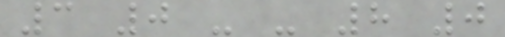3 0 - - 8 0
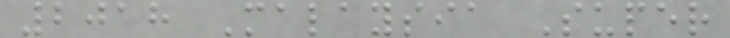2018 Malaysia Super
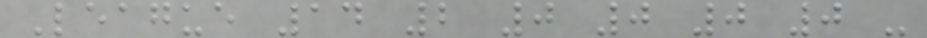League 14 2 0 0 0 0 -
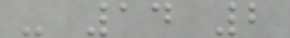- 14 2
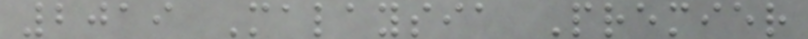2019 Malaysia Premier
